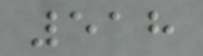518
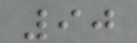90
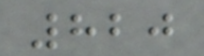820
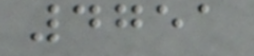4751
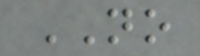NO
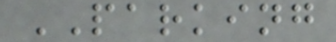PARKING
